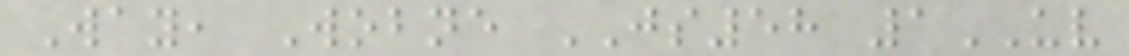Way, Wobne JS58 1UV
